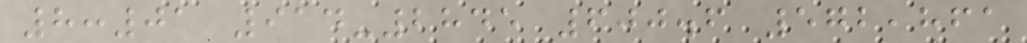8:01 914-2845 600.6 572,861
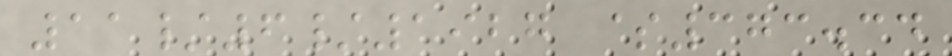11/6/1927 $373.34
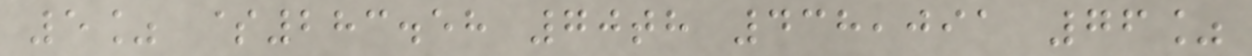5% $283.58 70th 438,091 76%
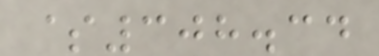$308.34
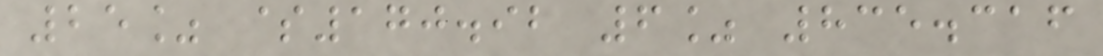25% $170.92 6% 835.316
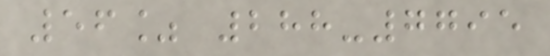56% 288-7795
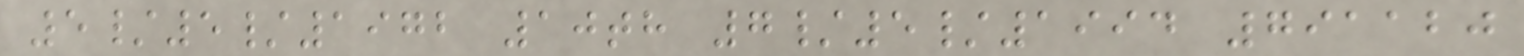5/5/1972 10th 7/5/1994 791120
